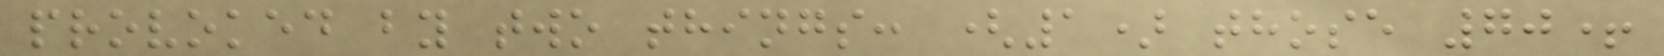provoked by two things: (1) those 70+
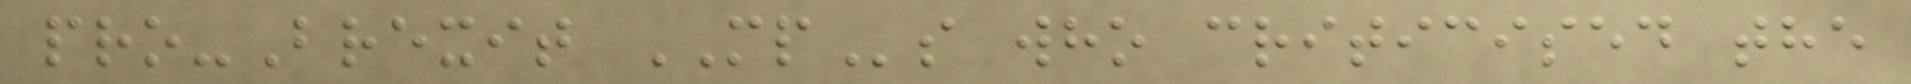pro-Brexit MPs who criticised the
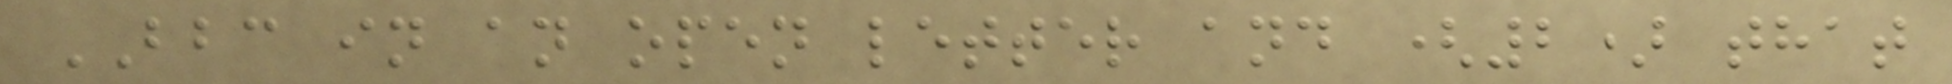BBC in an open letter and (2) that
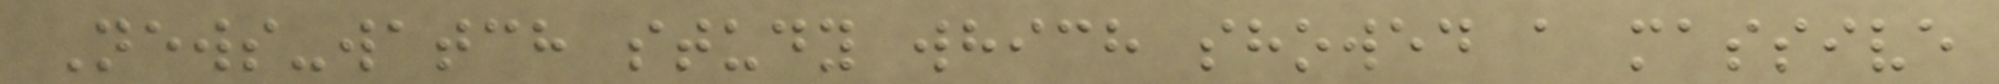News-watch study which showed a massive
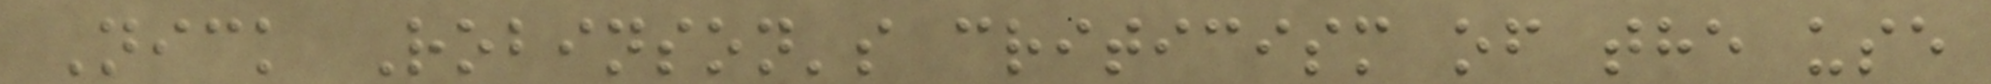Nick Robinson's criticism of the use
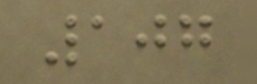107
